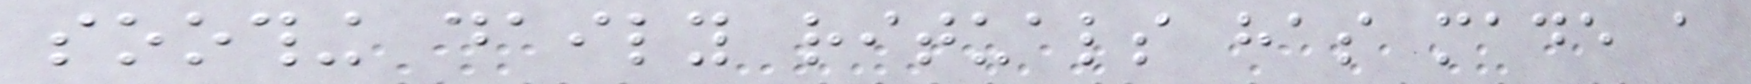soothing daily rituals has made a
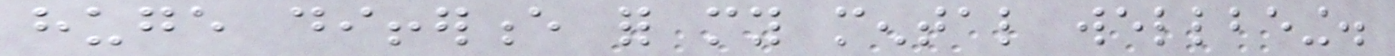huge difference for my mental wellbeing.
